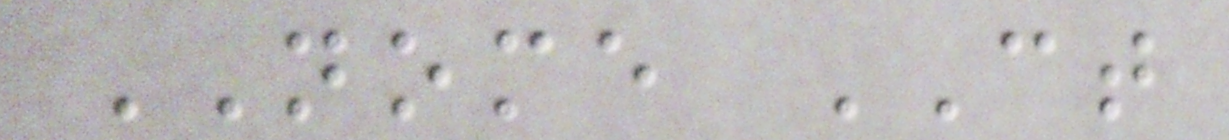NOME CT
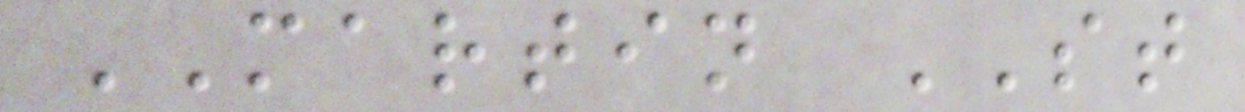MARTIN ST
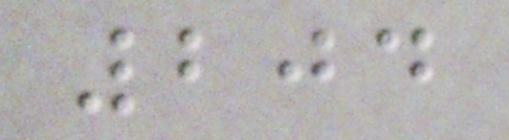204
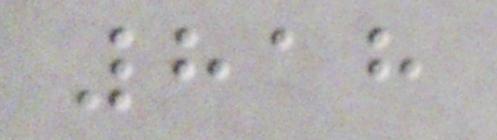818
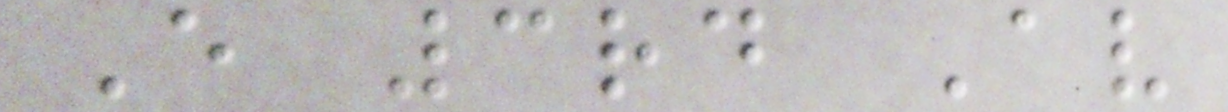E 3rd Av
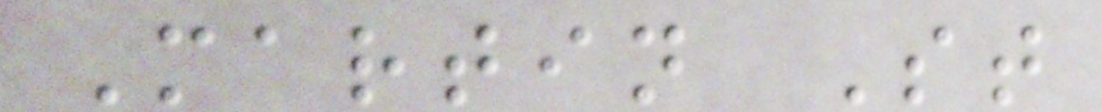Martin St
